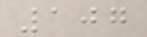107
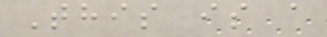This is a
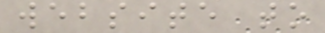website to
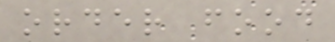order food
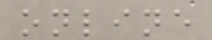online
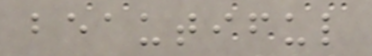beautiful
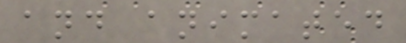and animated
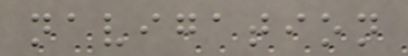navigation
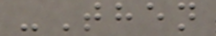-Then
